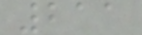211
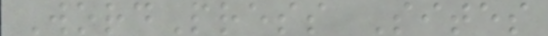WordPress Sites
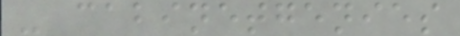- cabinetgenies
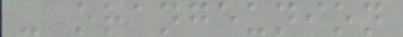- orangeunion
